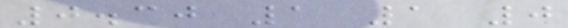0.30 1 1 0
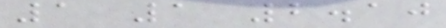1 1 2.10
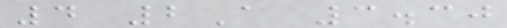4 2A 3.30
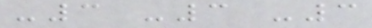-3 -3 -3
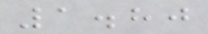1.80
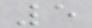5
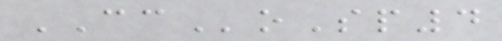CCoSp4
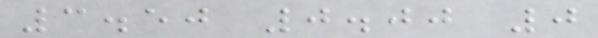3.50 0.00 0
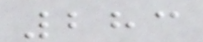283
